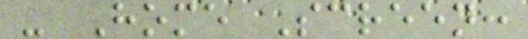- Home Screen:
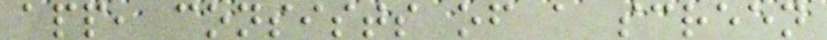app, consists of a screen
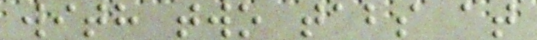with two tabs at
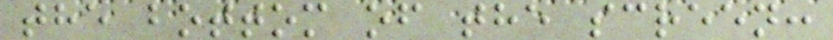the bottom of the screen:
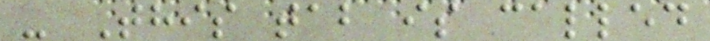- This tab is called
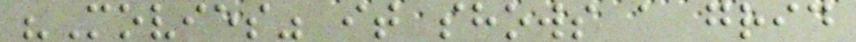"Movies" it shows a grid
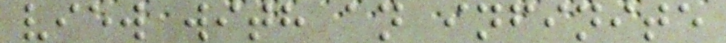view with an infinite
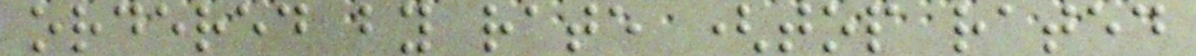ordered by rate (top rated
